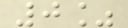0%
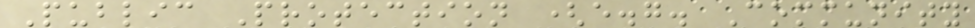Public Protection (e.g. Community
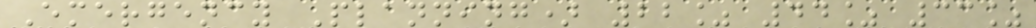Emergency Planning) 22% 44% 33%
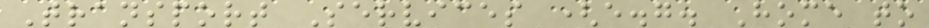Transport Services (e.g. Home to
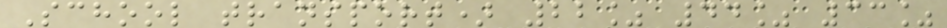School transport) 22% 44% 33%
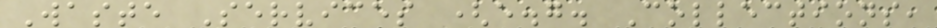Waste Services (e.g. Collections,
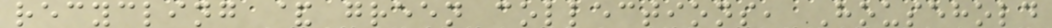recycling & green collections, Household
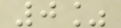0%
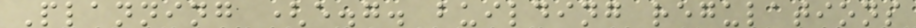Planning (e.g. building regulations
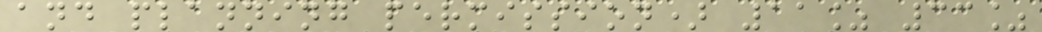and planning permission) 11% 33%
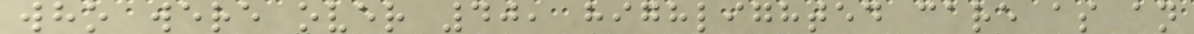who were over 40, highlighted care as an
